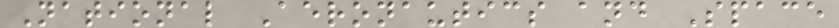National Aeronautics and Space
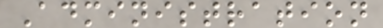Administration
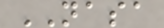NASA
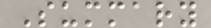Summary
